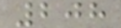208
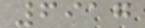6917
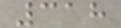318
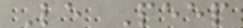Le Peep
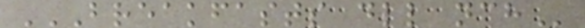BREAKFASTS DLL NCH
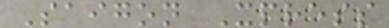Saigon Xpress
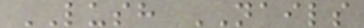LUSH NAILS
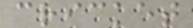cricket
